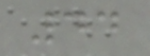44
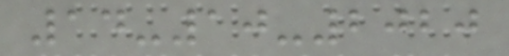14-10-2020
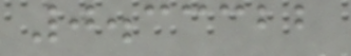0.33322
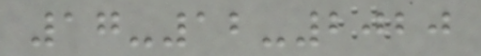17-12-2020
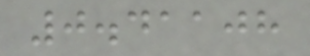0.41108
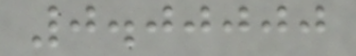0.00000
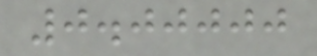0.00000
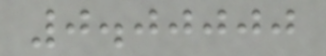0.00000
